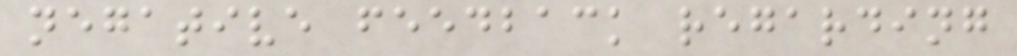negative feedback regarding
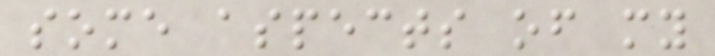some aspects of my
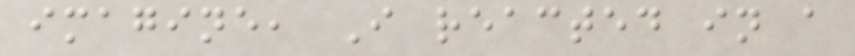imagine, I reacted in a
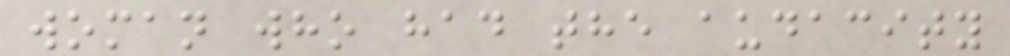woman who had the audacity
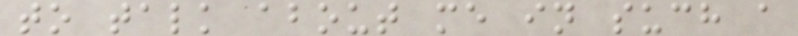to talk about me in such a
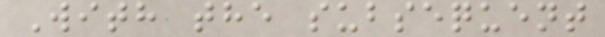With the subsequent
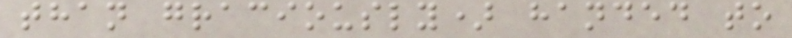than graciously) handed to
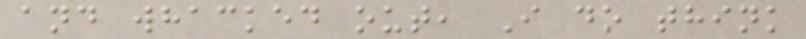and whacked out, I do think
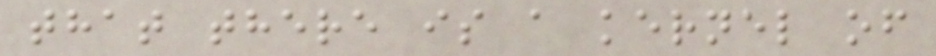that there is a kernel of
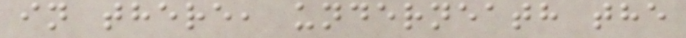in there, underneath the
